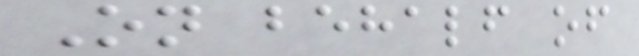On behalf of
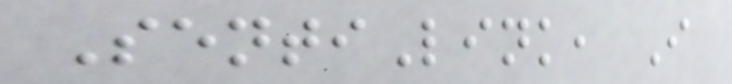SentiLink, I
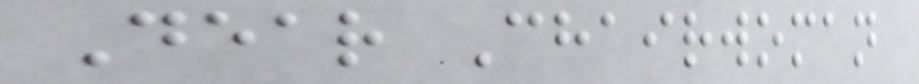Dear Chairwoman
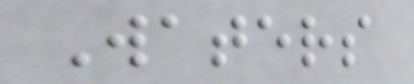Waters
